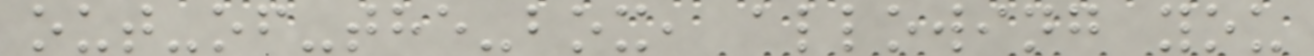out-of-the-box, allowing you
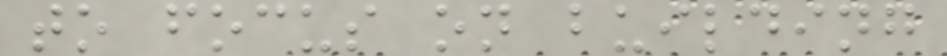to focus on building
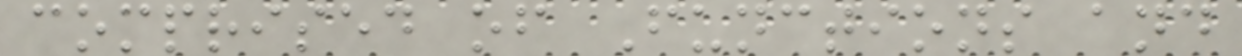comprised of Functions and
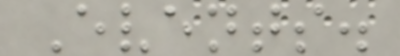Events.
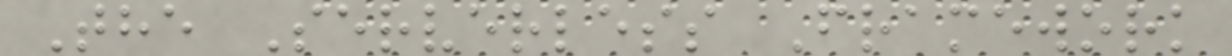The Serverless Framework
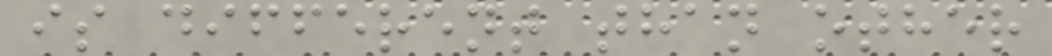is different than other
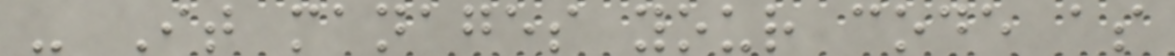- It manages your code as
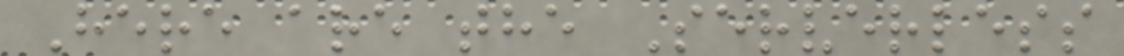Here are the Serverless
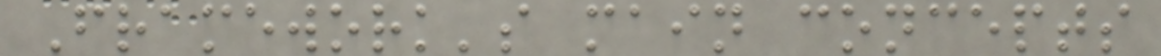Framework's main concepts
